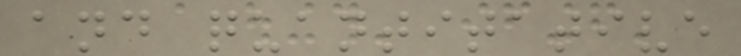and quantitative
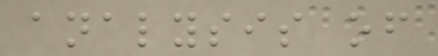analysis of
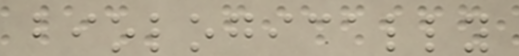biologically
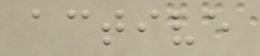active
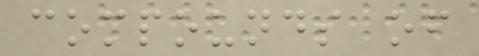compounds of
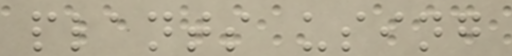plants using
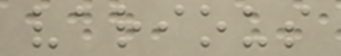various
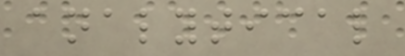analytical
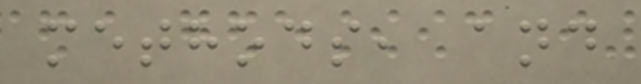methods, and
